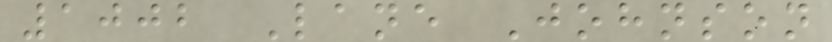1002 Lane Johnson
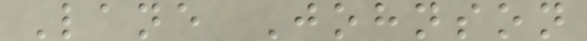Lane Johnson
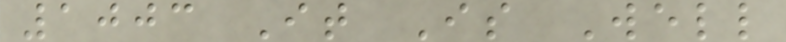1003 It Is Well
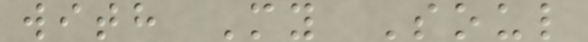with My Soul
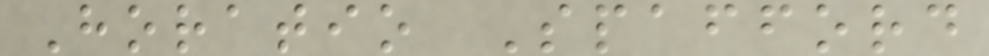Horatio Spafford
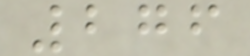276
